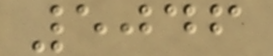5046
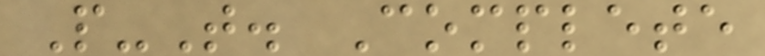P-T. Complete
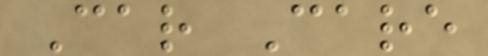Car Care
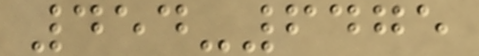454-6475
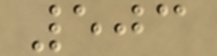503
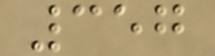357
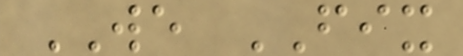WE FIX
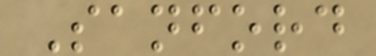Sanford
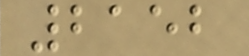2152
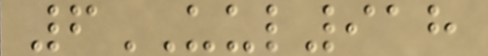6UUL918
